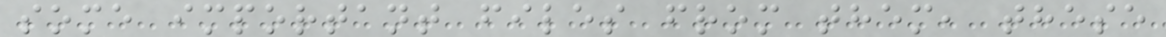some important files from them, these
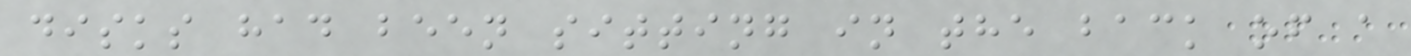disks had been sitting in the back of a
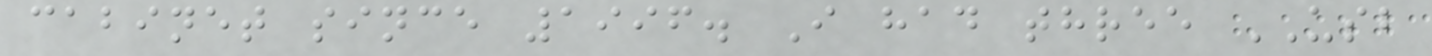cabinet since 1996. I had three USB
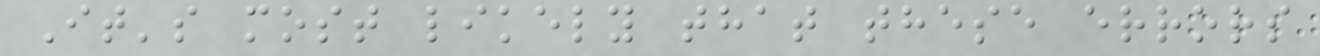It's most likely that these errors
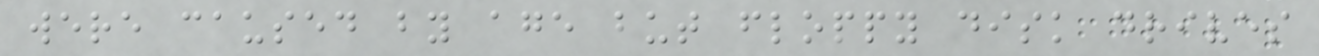were caused by age but floppy disk drives
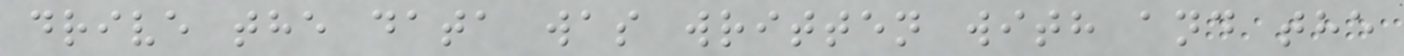drive the data was written with and the
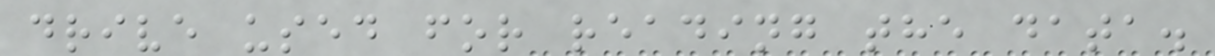drive used for reading the data.
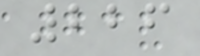226
